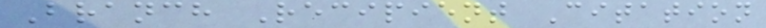Branch Recipient Citation
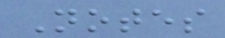Notes
